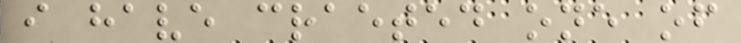i have craeted one of
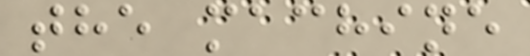the machine
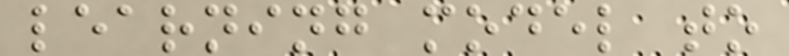learning model to
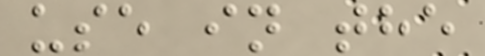use in the
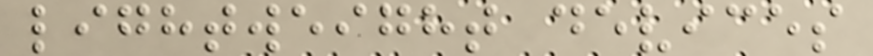lightweight devices
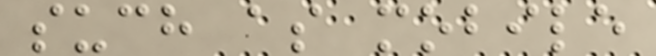such as mobile
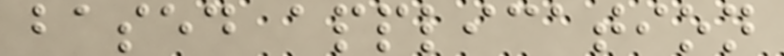based application
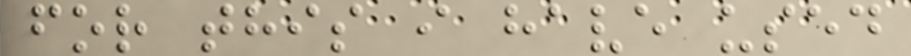for this i have used
